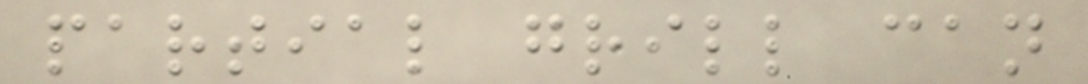partial grill can
